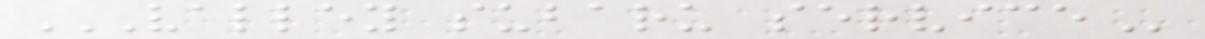VALLEY SUBARU SERVICE
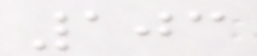103
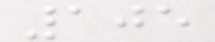105
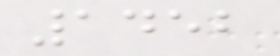1452
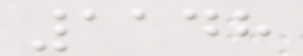1148
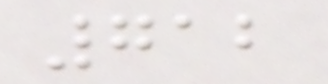712
